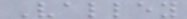Valley
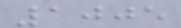1005
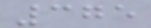375
